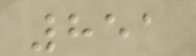851
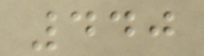440
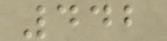442
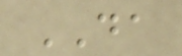DA
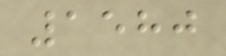1580
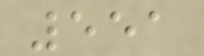551
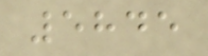5845
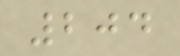204
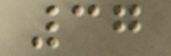37
